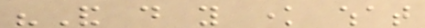"And do you know what
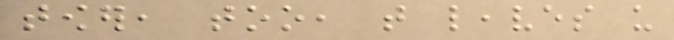tower, too, that leaves us
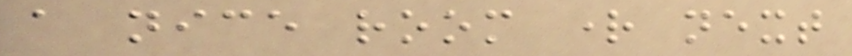a nice room right next
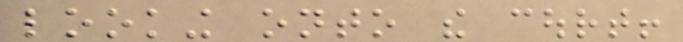looking onto the court!
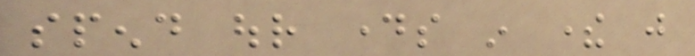spend our days in there just
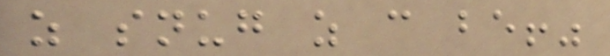as snug as can be!"
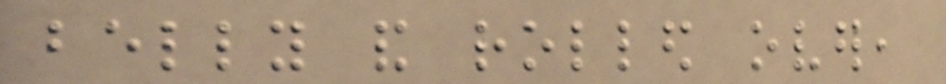belly and rolled over,
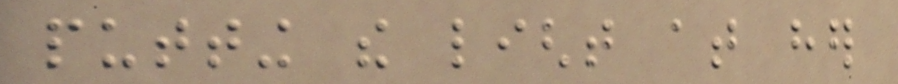putting the light at her
